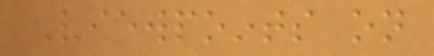Viewpoints on
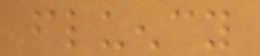fluency
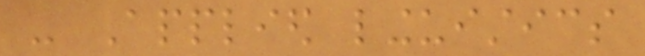- Applied linguistics
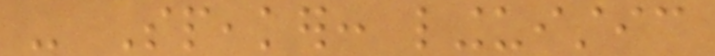- Speaker: linguistic
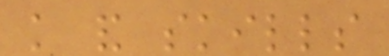knowledge and skills
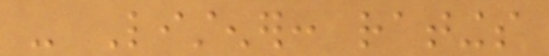- Listener: ratings
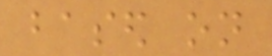based on
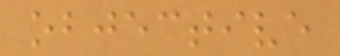objective
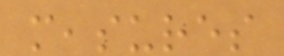measures
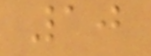10
